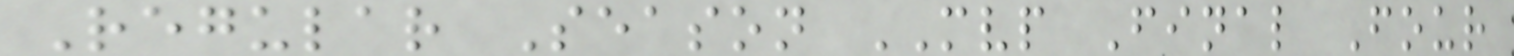Regular Season MVP Final Four
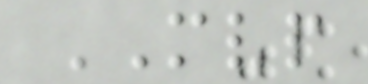MVP
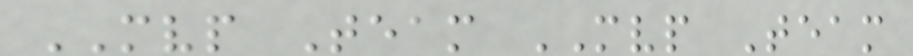MVP Team MVP Team
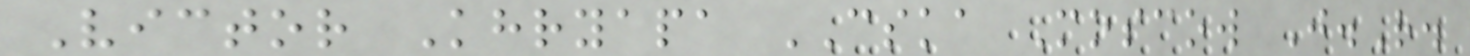Victor Khryapa CSKA Moscow J.R.
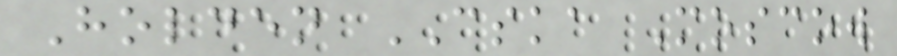Holden CSKA Moscow
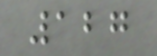127
